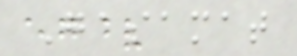Gasamat
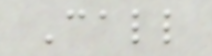Call
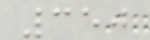350
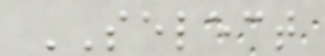SELECT
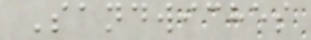Sandwiches
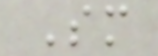Sm
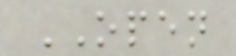OPEN
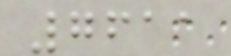7611
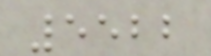5522
